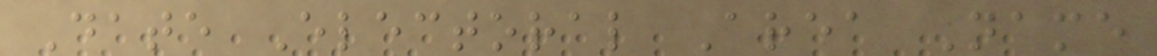Date Electoral Area Name
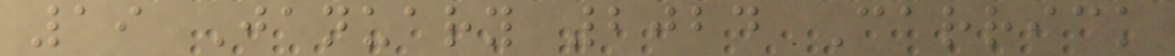19 January 2024 Carrick
